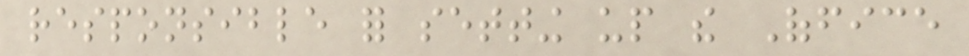responsible for setting up the Office
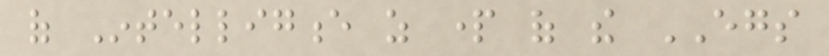of Intelligence as part of the EGS
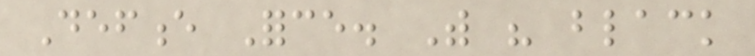Defence Force. With his black
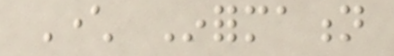Character Information
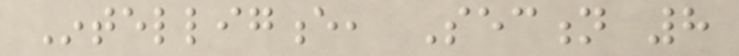Intelligence, Section 8
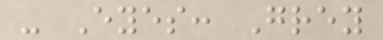- Eyes: Grey
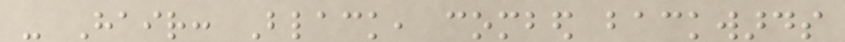- Hair: Black, combed backwards
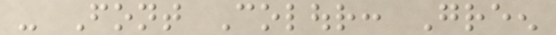- Font Colour: Green
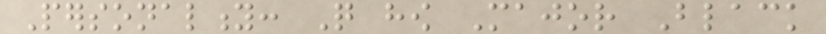Personality: Quite how Major Black
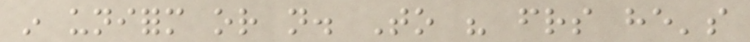in uniform or not. To his friends he's
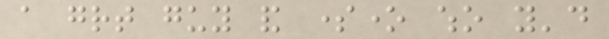a great guy and someone who you'd
